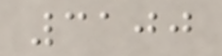3100
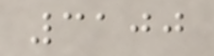3100
